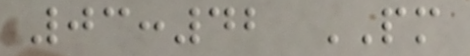03:42 PM
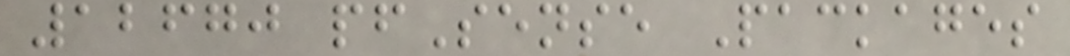12670 pfSense Packages
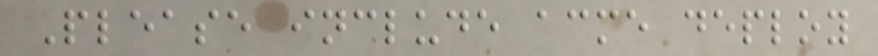Please include acme deploy
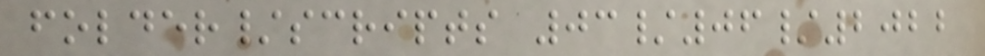folder/scripts 03/06/2022
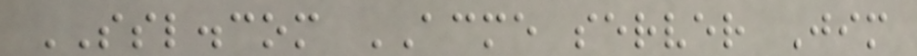SSL.com ACME server Jim
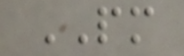PM
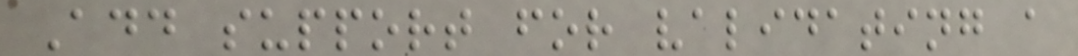Add support for validating a
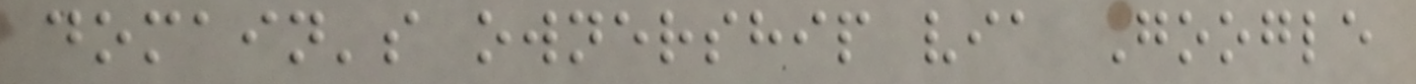domain's ownership via Google
